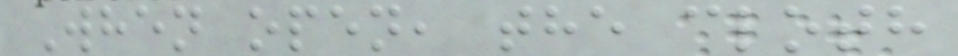When open, the cloth
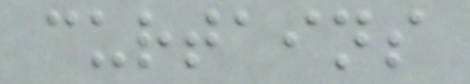curtains
